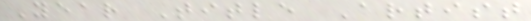Year Title Artist
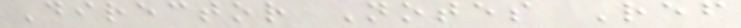Director Notes Ref
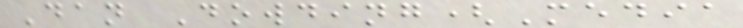Dan Dowding(Media
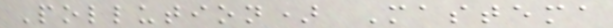Pollution) Mastema
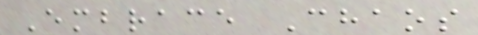Embrace Chaos
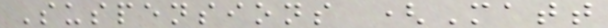Suspensions (Matt
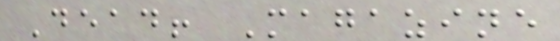Dead! Magazine
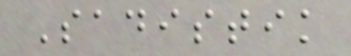Sadistik
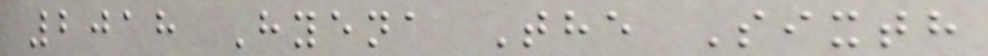2018 Hyena The Sixth
